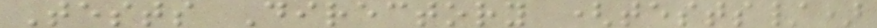Tests Directory (tests/)
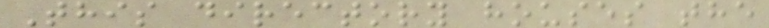This directory houses the
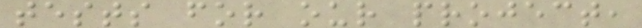tests for our project,
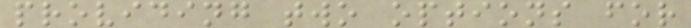providing two options for
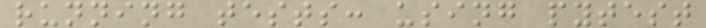running tests: using pytest
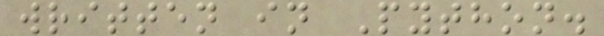written in Python.
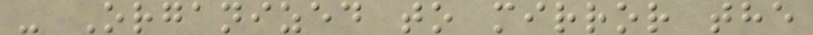- Organized to mirror the
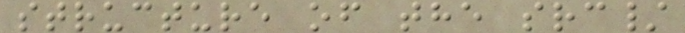structure of the src/
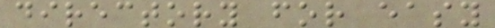directory for easy
